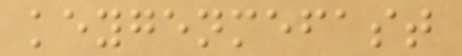keygenmefast
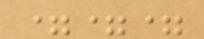===
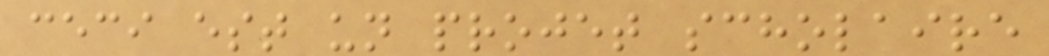ceci est un projet scholaire
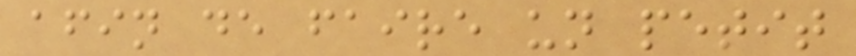afin de faire un petit
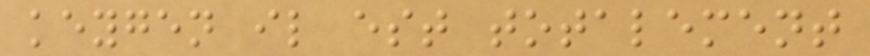keygen il est totalement
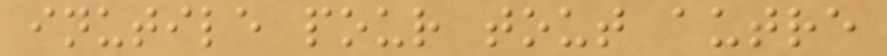inutile pour tout autre
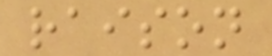raison
